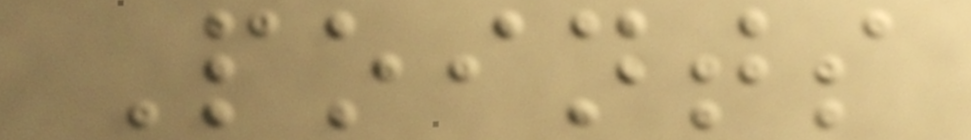Points
